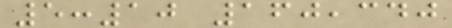5:10 160,340
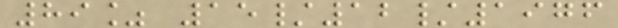89% 15/12/1976
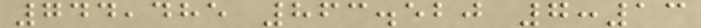744,485 863.520 7:13
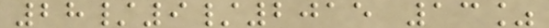28/9/2015 13%
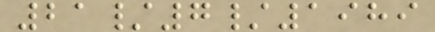21/7/1989
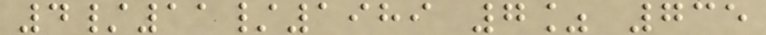4/11/1989 7% 735
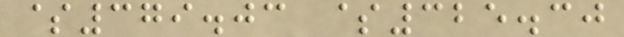$379.03 $325.30
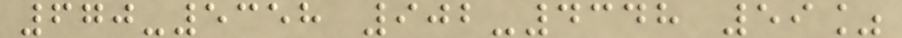670-5358 902-4348 59%
